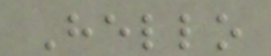Hello
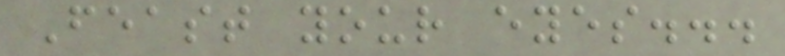Feast your eyes...
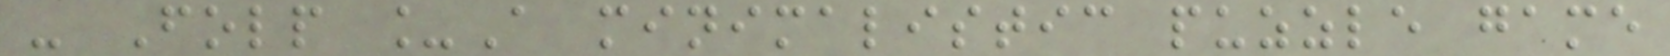- Folp _A minimalistic puzzle game
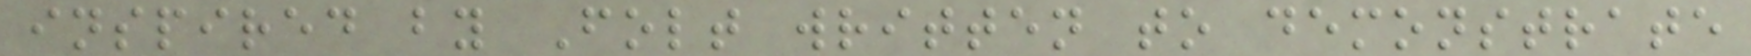inspired by Folt written to demonstrate
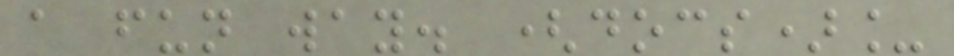a fun way. (docs)_
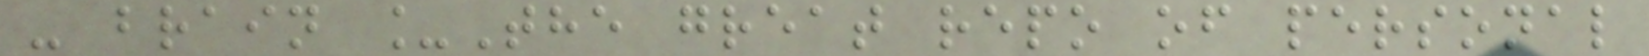- brain _The great repo of personal
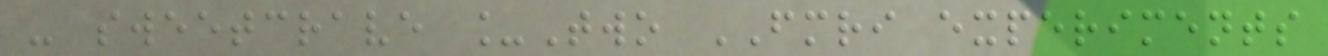- sweetcrave _Two FMRI experiments
